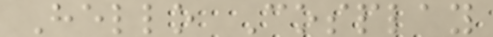Hello Cosplay
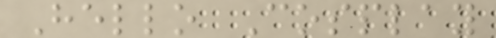Hello Cosplay
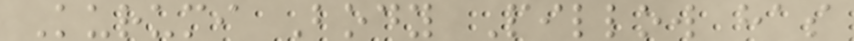Kurumi Body Pillow has
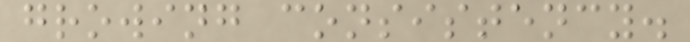growing consistency.
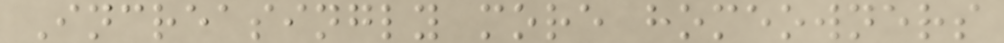Increasingly more homeowners
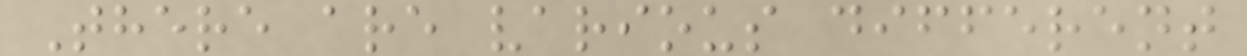There are various different
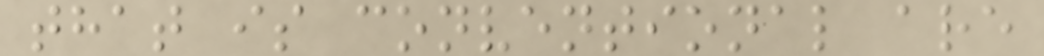that is conventional are
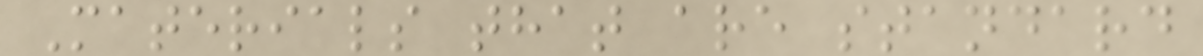Materials that are standard
